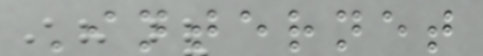Internet
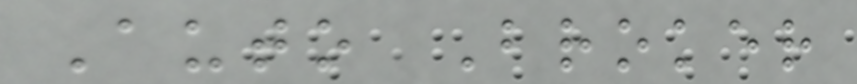Auto Broker
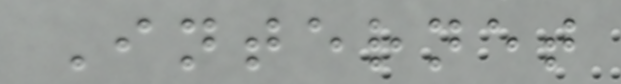Internet
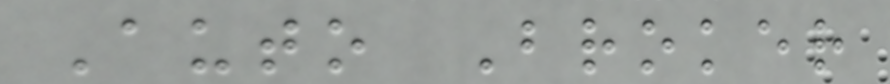Auto Broker
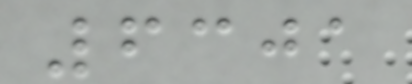6301
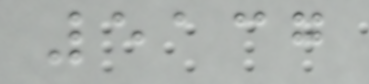5137
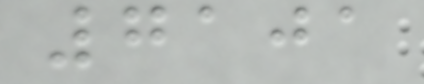7101
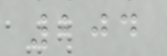204
